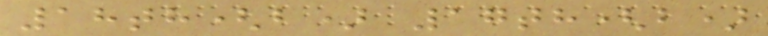18th(b) 17th(b)
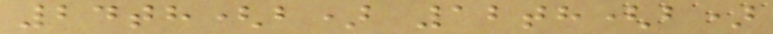24th(b) 12th(b)
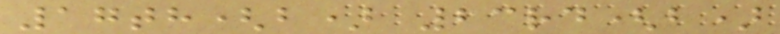17th(b) 23rd(b)
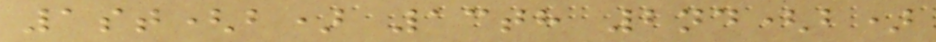1st(b) 13th 2nd(b)
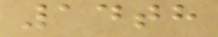14th
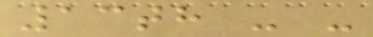13th - -
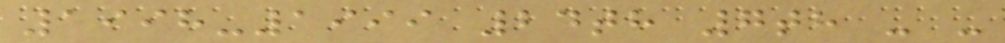1998-1999 24th 7th - -
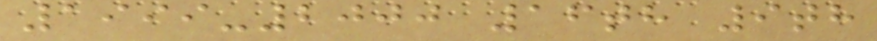1999-2000 16th 9th
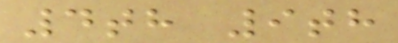4th 9th
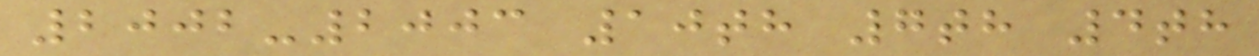2002-2003 10th 7th 4th
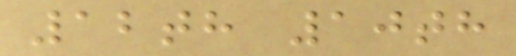12th 10th
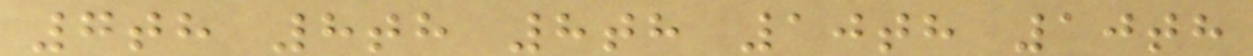7th 8th 8th 10th 10th
